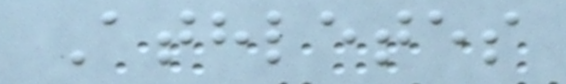Athletes
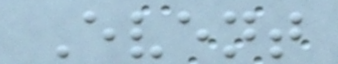Event
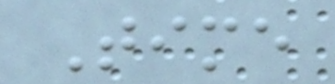Time
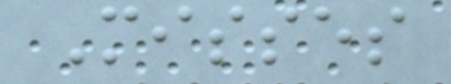Misses
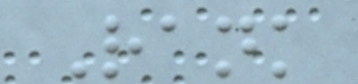Rank
